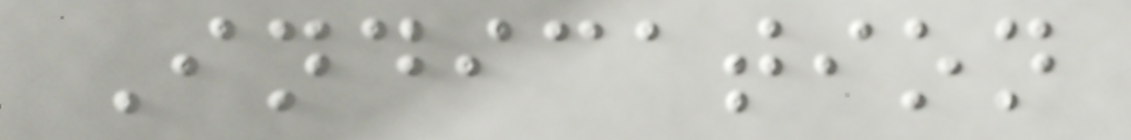Indication
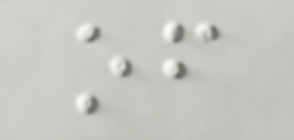of
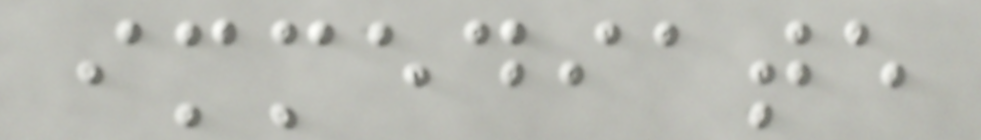immediate
